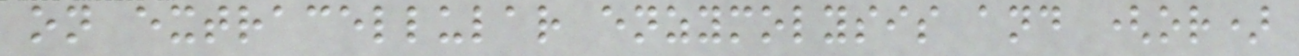on extracellular enzymolysis and (or)
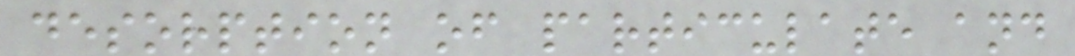desorption of particulate and
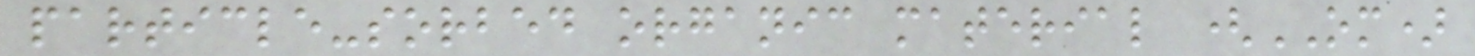particle-sorbed organic material (OM)
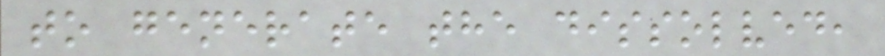to generate the dissolved,
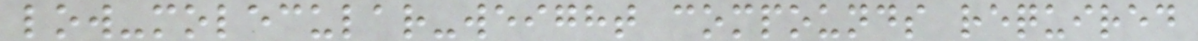low-molecular-weight compounds required
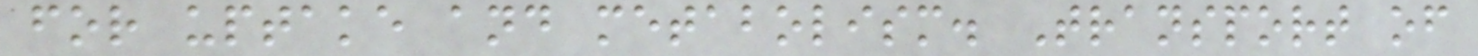for uptake and metabolism. Transport of
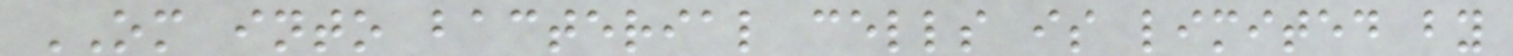OM into bacterial cells is limited by
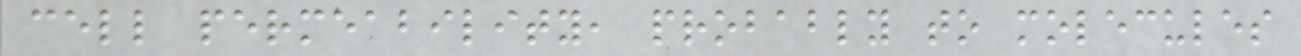cell permeability, probably to molecules
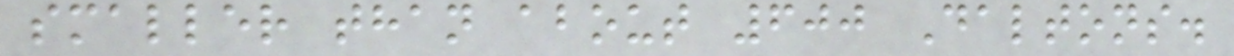smaller than about 600 Daltons.
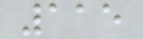115
